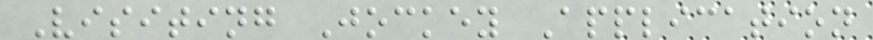Visiting Jockey Application
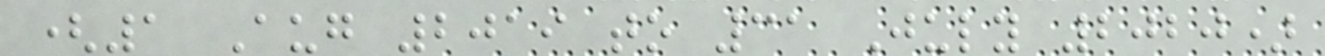(1 Aug 2019 to 31 July 2020)
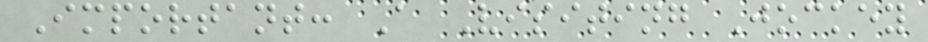Important: A Visiting Jockey
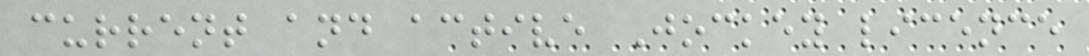current and active Jockey licence
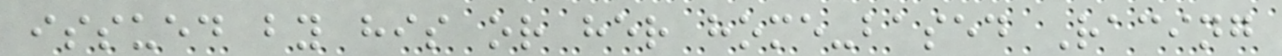issued by his or her home-based Racing
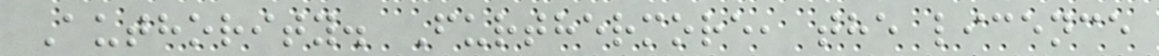Authority. Furthermore, the licence
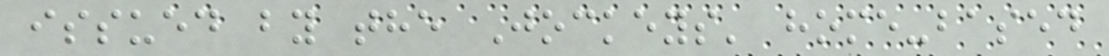issued by the Jockeys' home-based
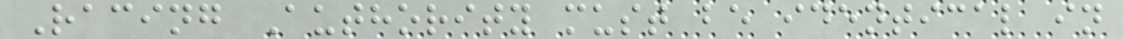Racing Authority must be identical in
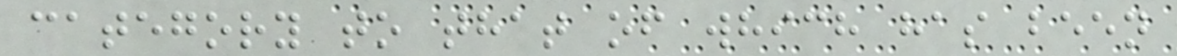category to that of which has been
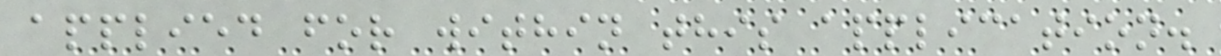applied for within this application.
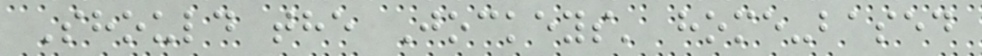Should the Jockeys' home-based
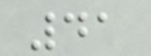41
